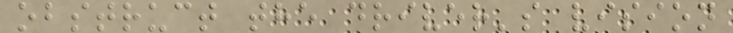obstruct the driver's vision
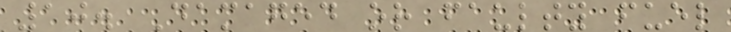10. Damaged or faulty fuel
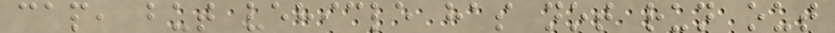cap, but vehicle has not run out
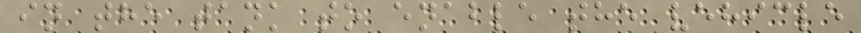in the tank to enable the vehicle
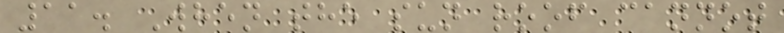11. When the sun roof cannot
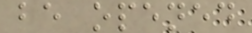be opened
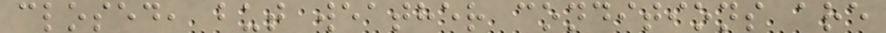closed, but weather conditions are
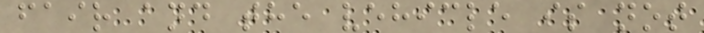fair and the vehicle is not
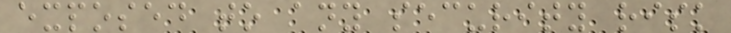exposed to any security risk
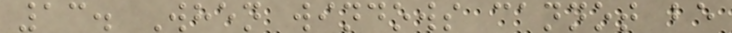13. When windows cannot be
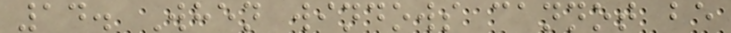14. When windows cannot be
